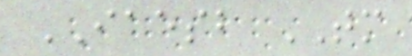IAESB TM
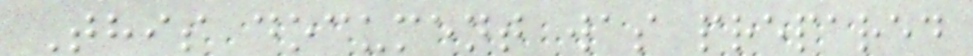This document was prepared
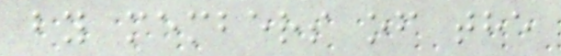by members of the
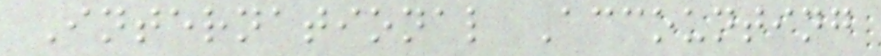International Accounting
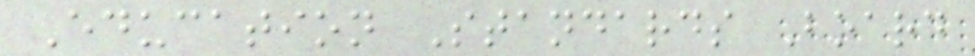Education Standards Board
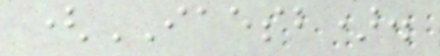(IAESB).
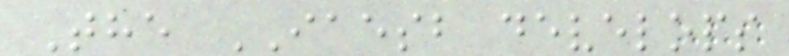The IAESB develops
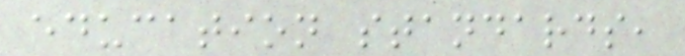education standards,
